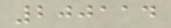200114
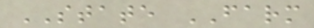STATE FARM
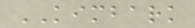KIMBARK
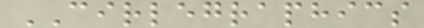CIRLEGRAPHICS
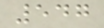547
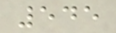545
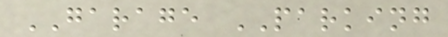GARAGE PARKING
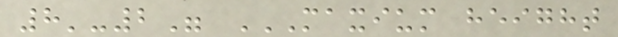8'-2" MAXIUM HEIGHT
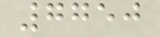7750
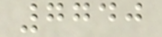7740
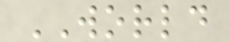WORLD
